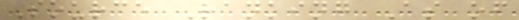Source Ranking As of
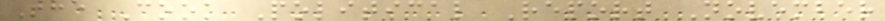The Cook Political Report November
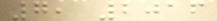7, 2016
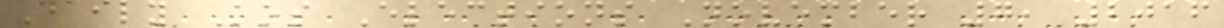Daily Kos Elections November 7, 2016
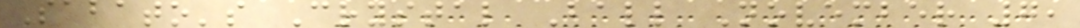Sabato's Crystal Ball November 7,
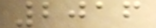2016
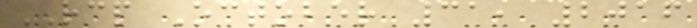RCP October 31, 2016
